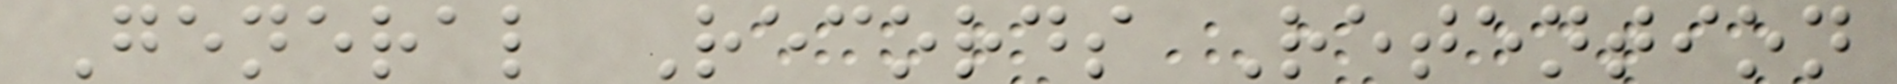General Records Retention
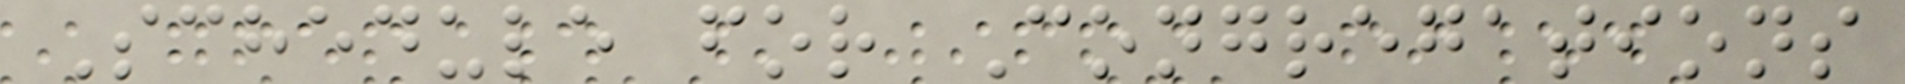Schedule for Congregations
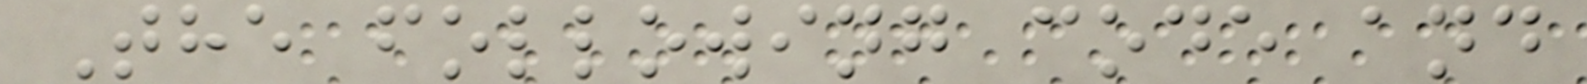The following code and
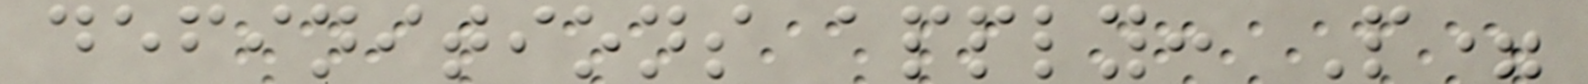definitions apply: P=
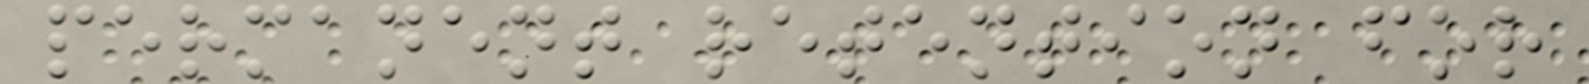permanent retention for
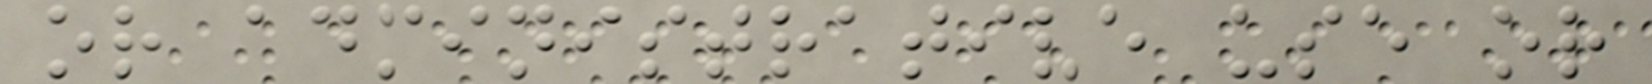or administrative use or
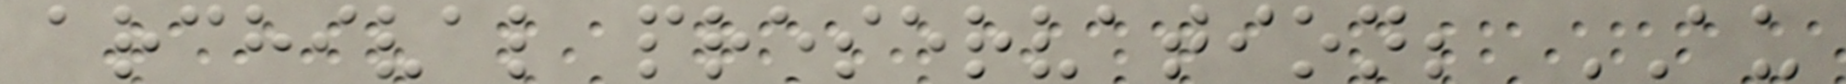archival preservation; AU
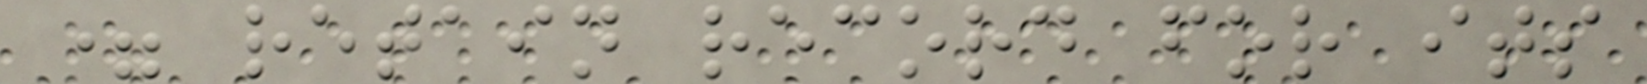= retain record for its
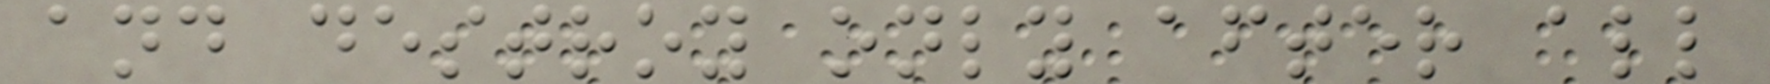and destroy only after all
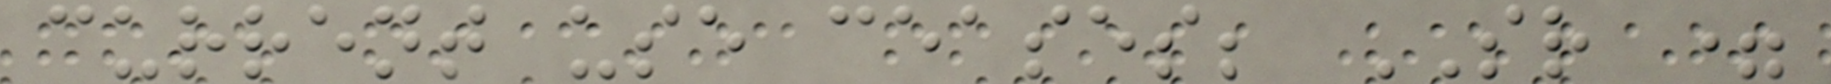current use ceases; SR =
